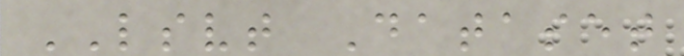LSVT Dataset
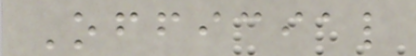Official
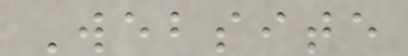Website
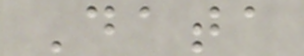Data
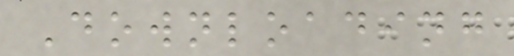Downloading
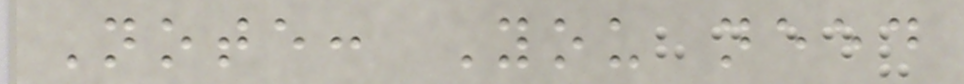Note: You need
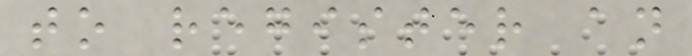to register an
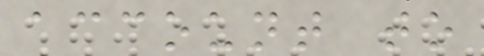account to
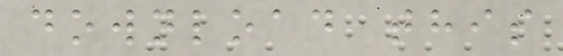download this
